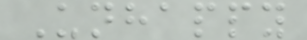Unhappy
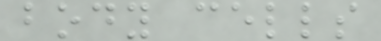body cells
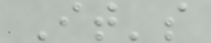It's
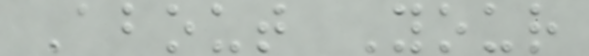About Your
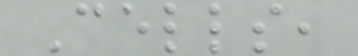Cells,
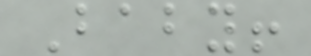Baby!
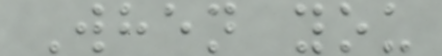When you
